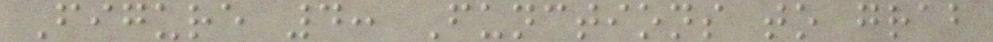Figure 4: Functions to grab
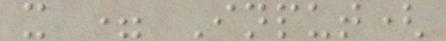x = Input(
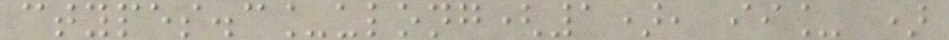ctypes.c_ulong(1), ii_ )
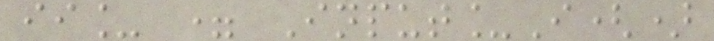ii_ = Input_I()
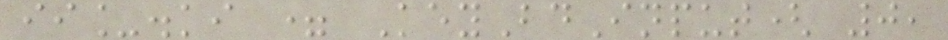ii_.ki = KeyBdInput( 0,
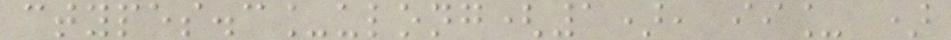ctypes.c_ulong(1), ii_ )
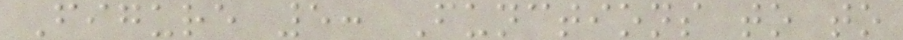Figure 5: Functions to to
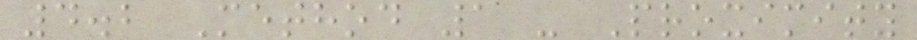4.2 Method 1 - Proximity
